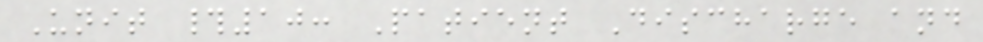Unit #10: Patient Discharge and
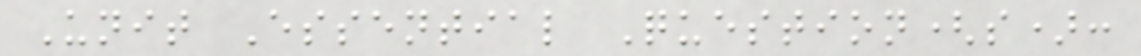Unit Essential Question(s):
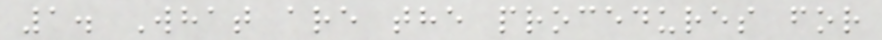1. What are the procedures for
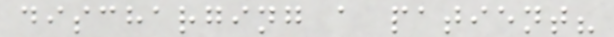discharging a patient?
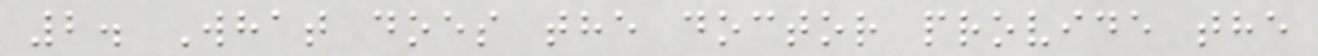2. What does the doctor provide the
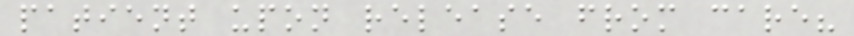patient upon release from care?
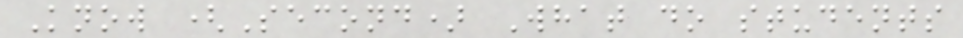Know (Second) What do students
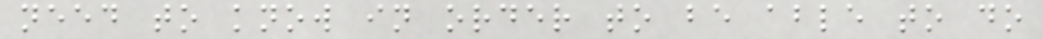need to know in order to be able to do
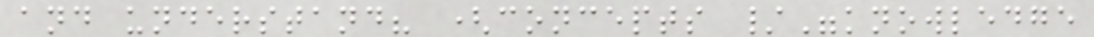and understand? (concepts /"knowledge
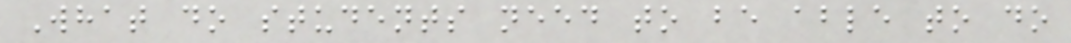What do students need to be able to do
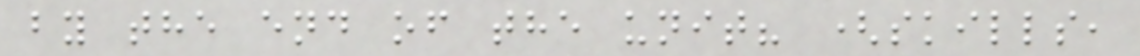by the end of the unit? (skills,
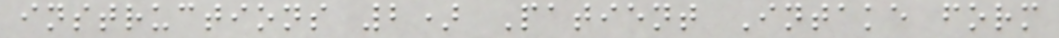instructions 2) Patient Intake form
